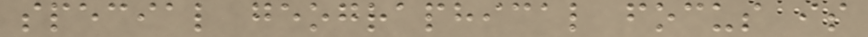special geographical focus is
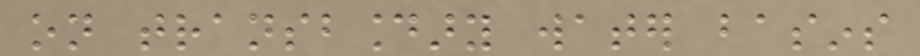on transboundary water basins
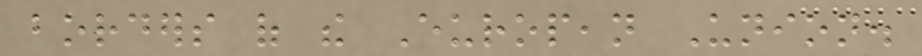borders of the European Union.
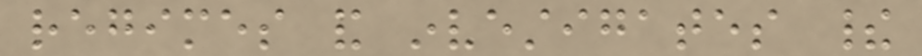regimes and investigates their
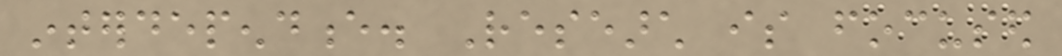interdependence. Research is focused
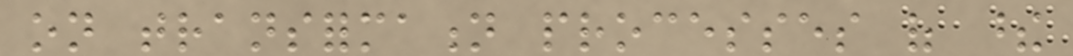on transformation processes of these
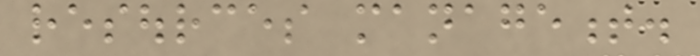resources management.
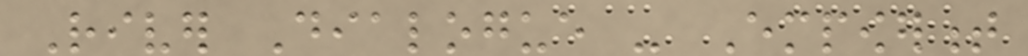River Dialogue - Empowerment
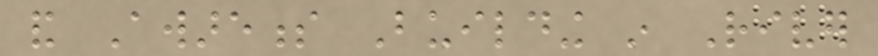and Awareness Building in River
